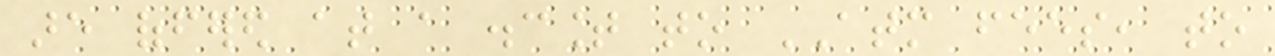are offered at a discount to ATM fees, to
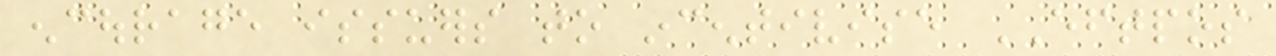encourage issuers to incentivise EFTPOS
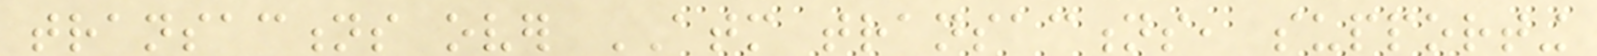transactions over ATM transactions, supporting
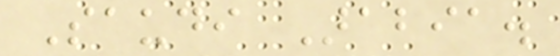Saudi Arabia.
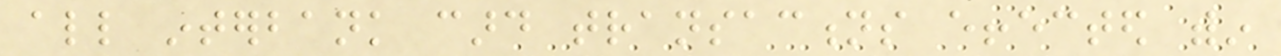all interbank card transactions effected within
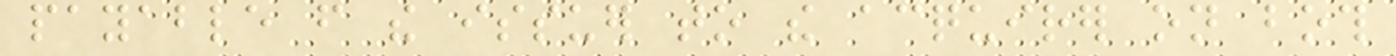payable from the issuer to the acquirer on both
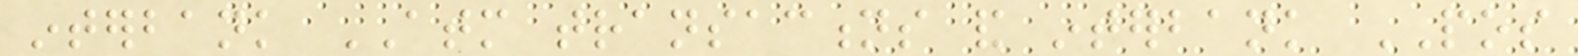interbank ATM transactions and interbank POS
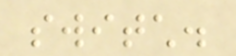switch.
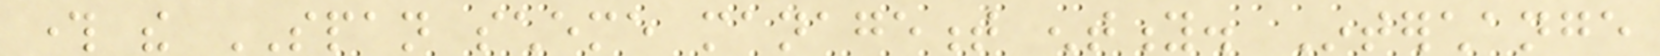through the SPAN scheme management entity. Interchange
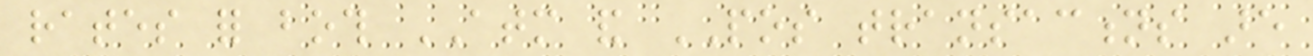rates for both ATM and POS transactions are
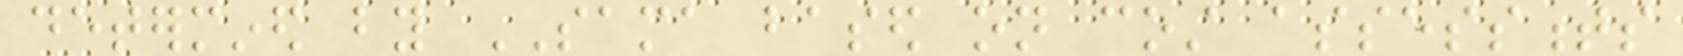determined by SAMA based on cost assessments
